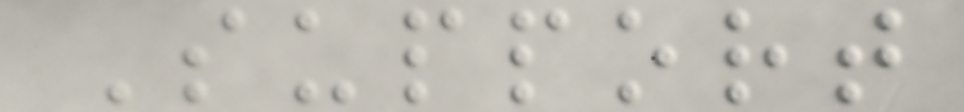Support
